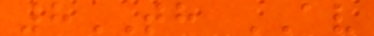8TH AV
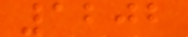1202
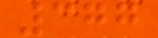377
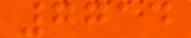7714
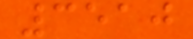3510
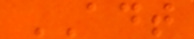ADT
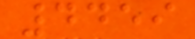4459
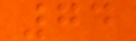74
